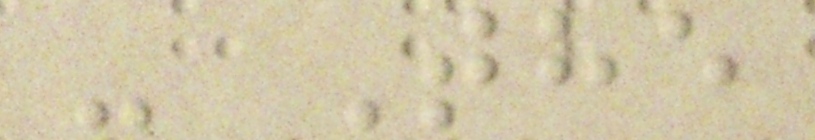- The
